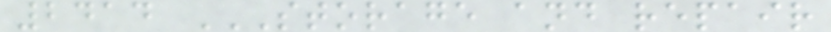2414 STORAGE AND REPAIR
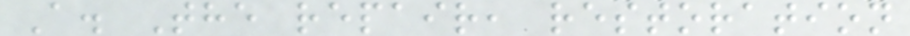A. The repair, restoration
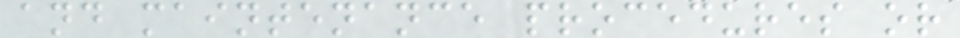and maintenance procedures or
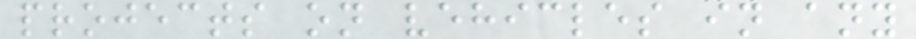projects on vehicles in any
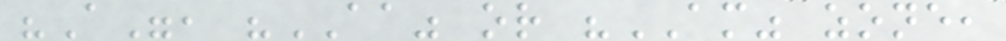"A", "AA" or "AM" zone,
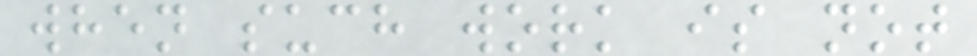when such work is not
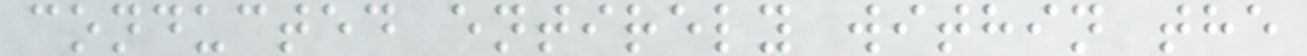conducted entirely within the
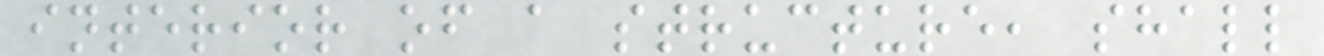interior of a structure, shall
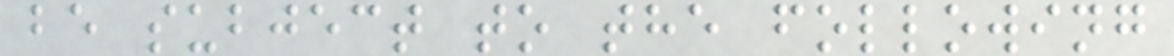be subject to the following
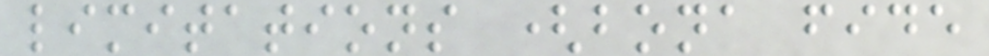limitations (bona fide
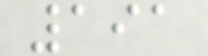191
